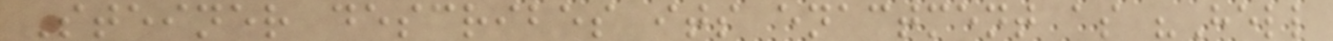Steiner describes its enactment as "Hell
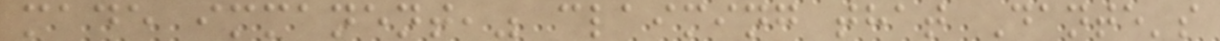made immanent," claiming that Dante's
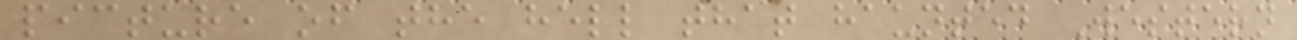picture of the hell that haunted Western
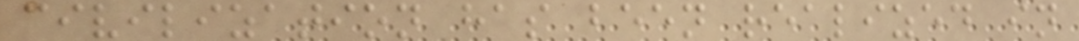civilization has been realized in
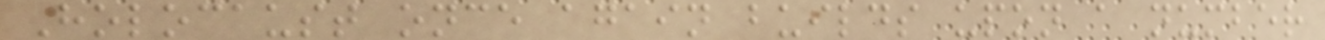Holocaust once again builds upon a number
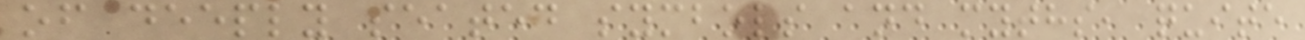of deeply seated symbols and myths, quite
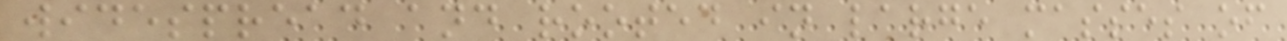widespread and rooted in large masses of
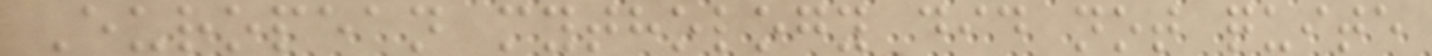European mythology did not quite
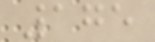175
